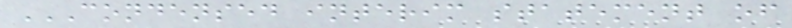CONDENSED INTERIM STATEMENT OF
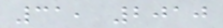31, 2010
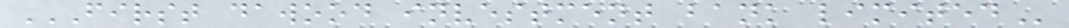FIRST DAWOOD INVESTMENT BANK LIMITED
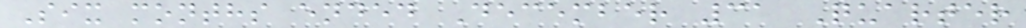Six months ended December 31 Quarter
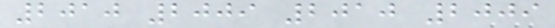2010 2009 2010 2009
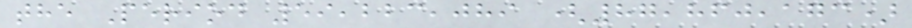the Period 59,223,089 (87,860,173)
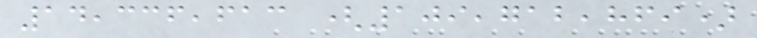14,336,613 (109,712,869)
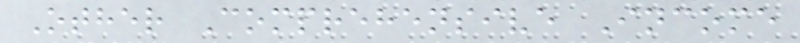Other Comprehensive Income
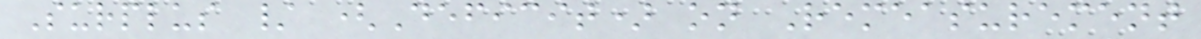Surplus / (Deficit) on Remeasurement
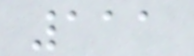111
